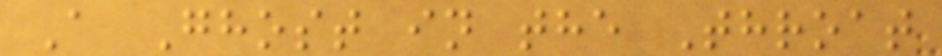A Ghost in the Throat
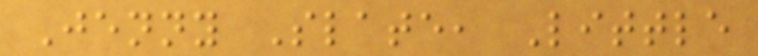Jenny Slate, Little
